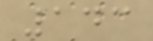143
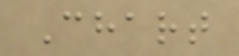Chart
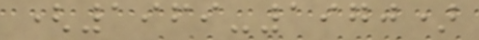(1969-1970)
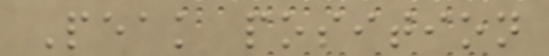Peak position
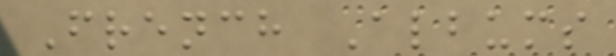French Albums
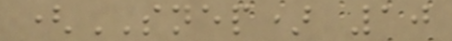(SNEP) 10
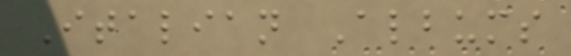Italian Albums
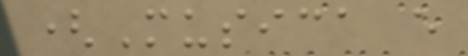(Musica e
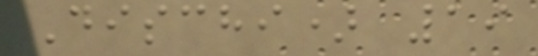Dischi) 19
